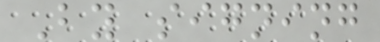By signing
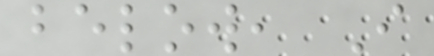below, I
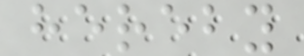hereby
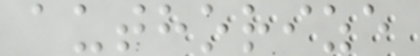authorize
